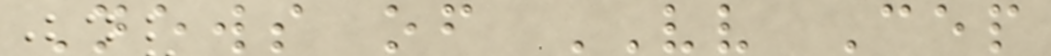News of VV Cep
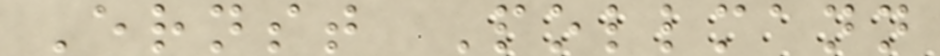Ernst Pollmann
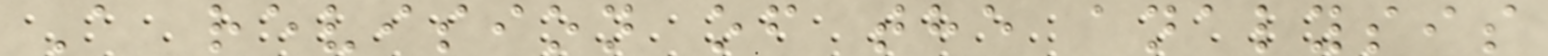A revision of the analysis
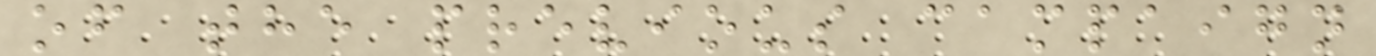of the previous campaign
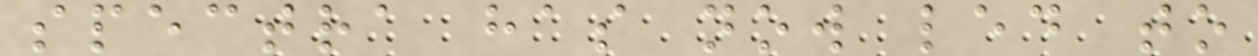spectra has now led to
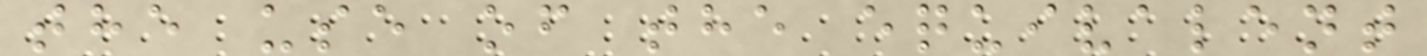the use of the equivalent
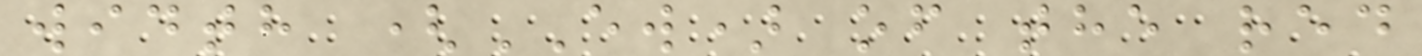width (EW) of the red
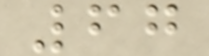67
